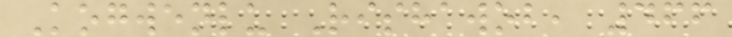Kogwenlu Rishawob, 466
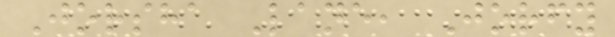Jorsha Lane, Jorfy
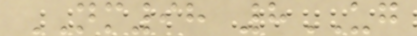NM98 8UG
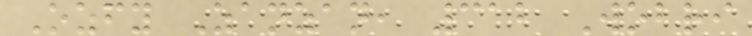Ozfy Zanzan, 312 Wobri
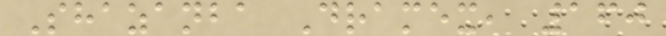Shazanba Dramex, 160
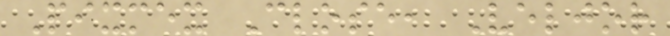Pixmex Close, Veljor
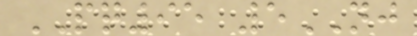PQ95 5NJ
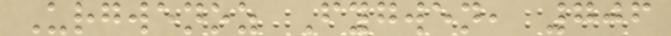Urgwenoz Fygwen, 706
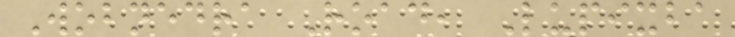Wobnedra Road, Lupixba
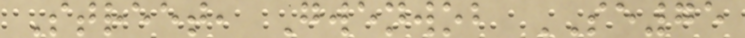Street, Gwenwob SE75
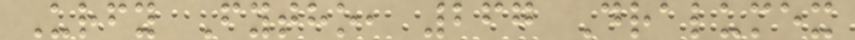Urfy Fytho, 267 Dralumex
